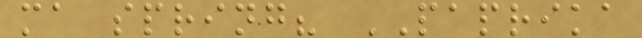ma spring? PAPRIKA
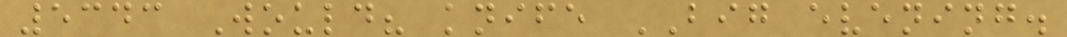5343 Would? knife BIG evening.
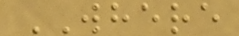WHERE
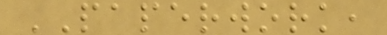PAPERWORK,
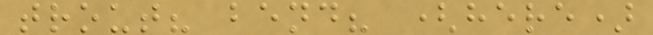trout? bend? (here)
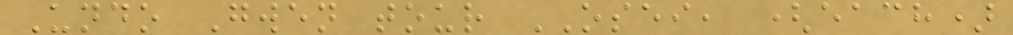Undo Gwen tour OSEI, (each)
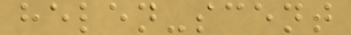helen-scent
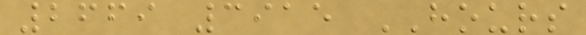2669 3915 HOURS
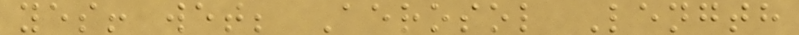yes! wet; Aerosol Length
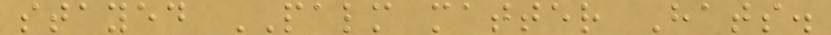stayed PALM matter Hats.
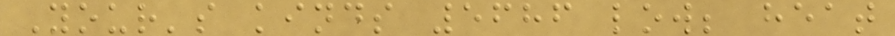Your's kinds 5686 low; heat
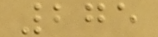275
